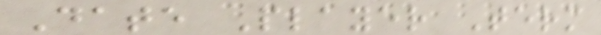Date Player Term
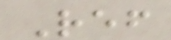Ref
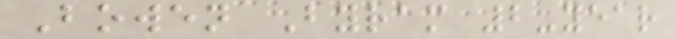Bowen Byram 2-year
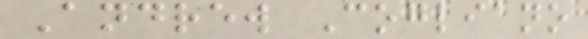Andrew Cogliano
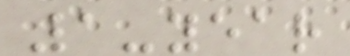1-year
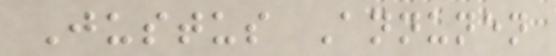Justus Annunen
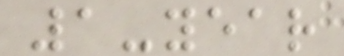1-year
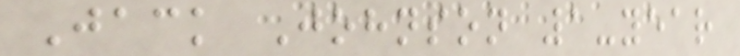Jack Johnson 1-year
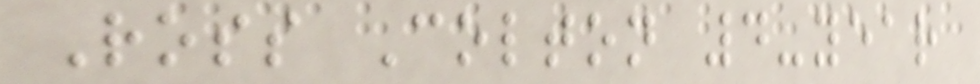Ross Colton 4-year
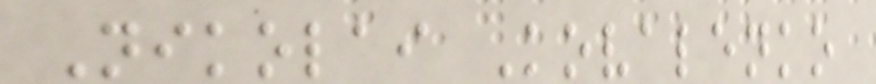Nikolai Kovalenko
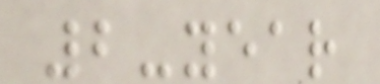2-year
